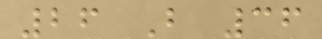26 B 36
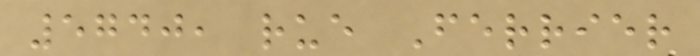5740, rue Ferrier
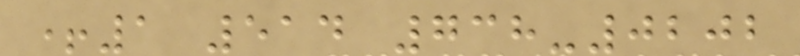+1 514 738-0202
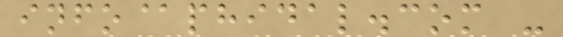info@phidal.com -
